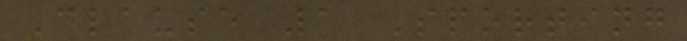Clause 1 Sporting
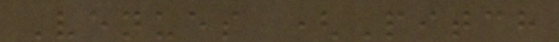Venues (Pitch
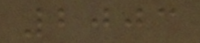2003
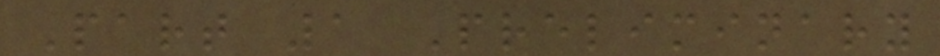Part 1 Preliminary
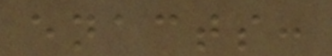enacts:
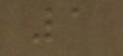1
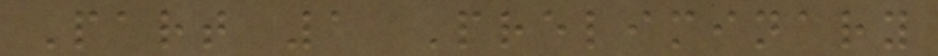Part 1 Preliminary
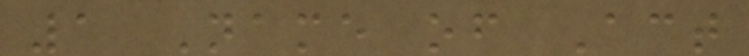1 Name of Act
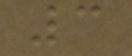3
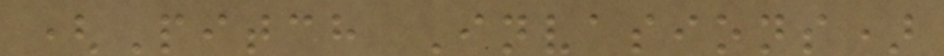(Pitch Invasions)
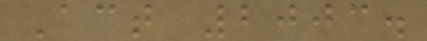Act 2003.
